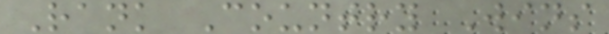Rank Country Wins
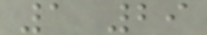1 29
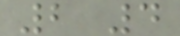2 4
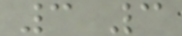3 3
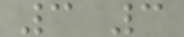3 3
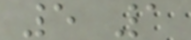5 1
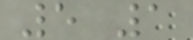5 1
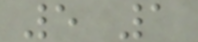5 1
